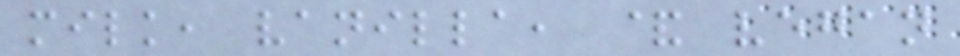milk, vanilla, & vegan
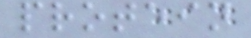protein
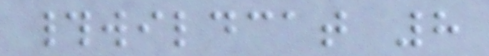#wildcat 8
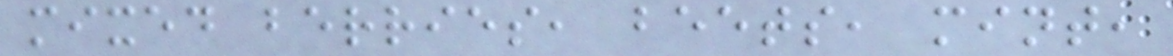mixed berries, beets, mint,
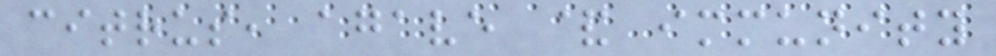citrus, agave & immunity
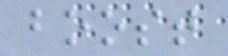boost
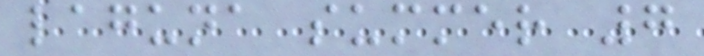laguna summer 7
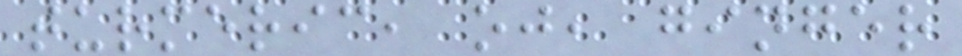turmeric, oj, ginger
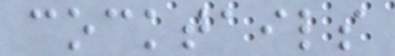cocktails
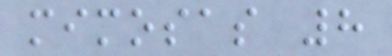mimosas 8
